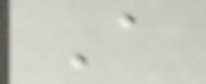A
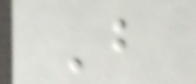B
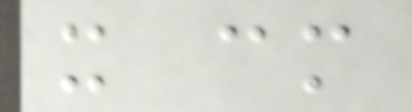x cm
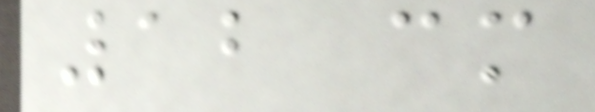12 cm
